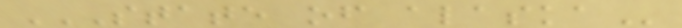STATE OF ALASKA
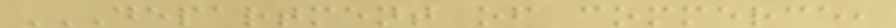DEPARTMENT OF COMMERCE,
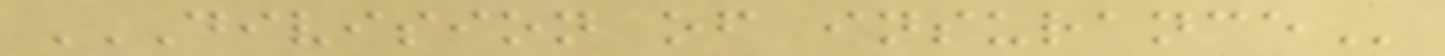DIVISION OF INSURANCE
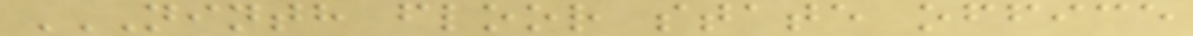NINTH FLOOR STATE OFFICE
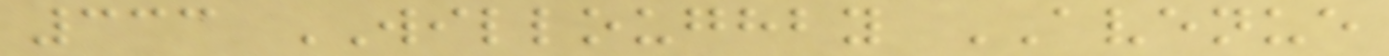333 WILLOUGHBY AVENUE
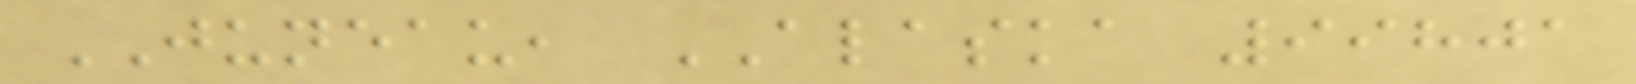JUNEAU, ALASKA 99801
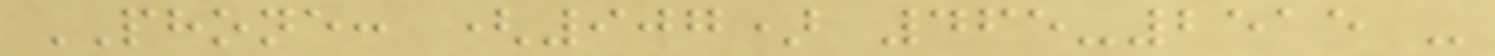PHONE: (907) 465-2515 -
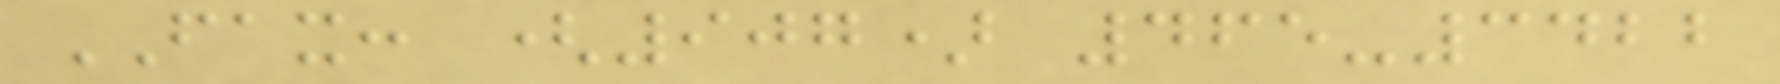FAX: (907) 465-3422
